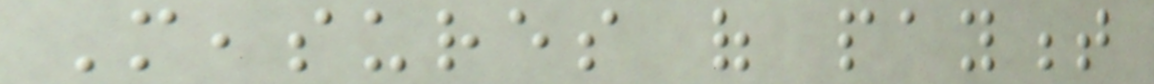Measures of payment
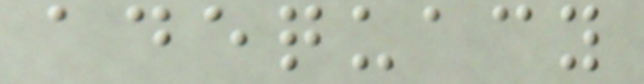adequacy
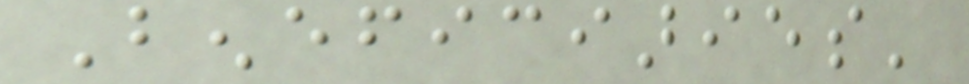Beneficiaries'
